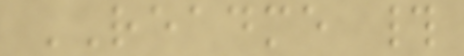README #
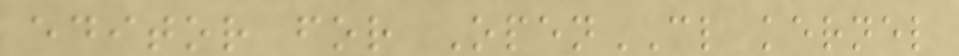editor for OpenCL kernel
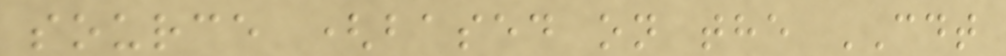source (based on the CDT
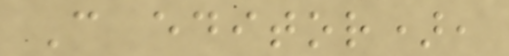C editor),
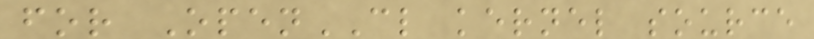for OpenCL kernel source
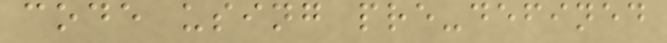code using pre-defined
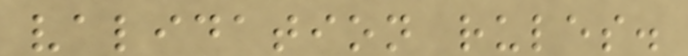validation rules.
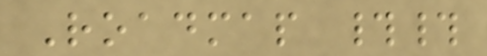Roadmap ##
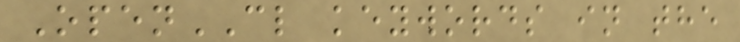OpenCL keywords in the
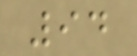94
